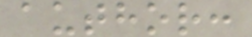author:
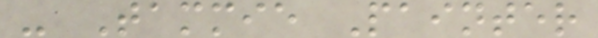- Tammie Painter
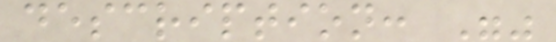description: ""
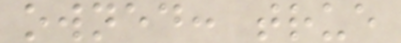owned: true
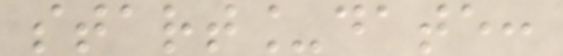start_date:
